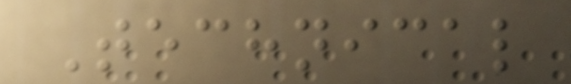Technical
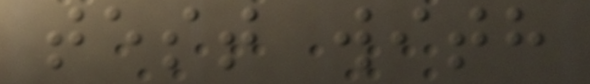test with
